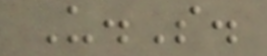U.S.
